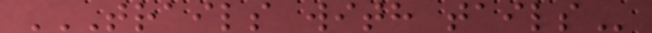TRAILS WITH TAILS
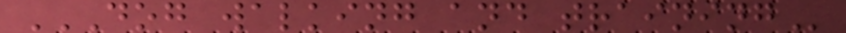DOG WALKING AND TRAINING
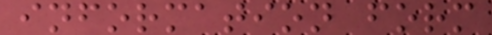information form
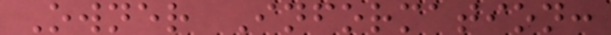Owner Information:
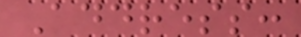Address:
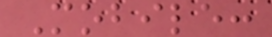Mobile:
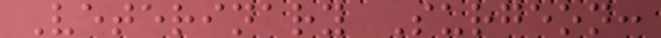Veterinary Surgeon:
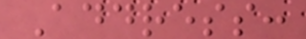Address:
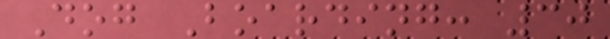Dog Boarding: 30
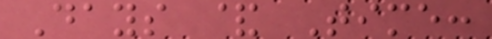Days & Time:
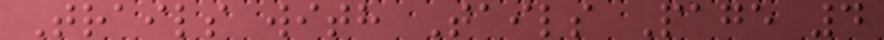Trails with Tails Page 4
